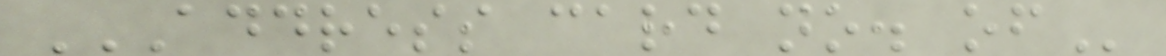ADDRESS CARD NO. OF
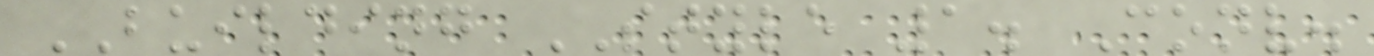BUILDING STYLE 1. Conv.
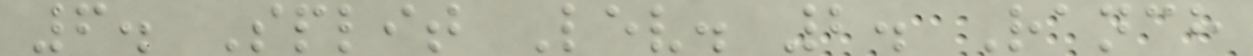6. Split Lev. 2. Ranch
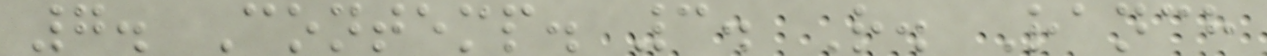7. Contemp. 3. R. Ranch
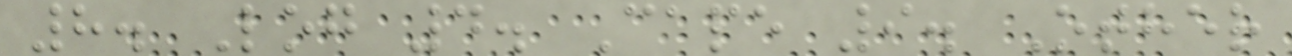8. Log 4. Cape 9. Other
